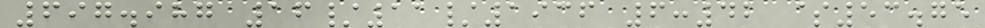697.987 16/11/1936 6:42 $53.75
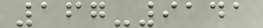167-9141
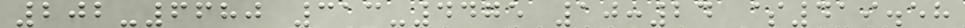202-6680 313-4475 10:24 $419.58
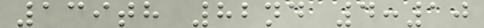139th 82nd 4:10
